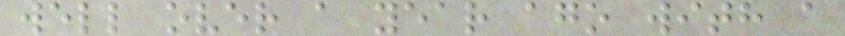well over a year ago with a
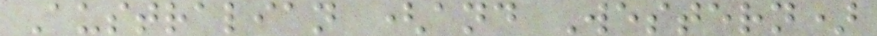Australian (and Western)
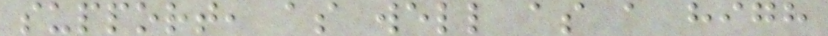support, as well as a high
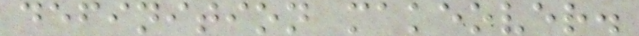definition makeover.
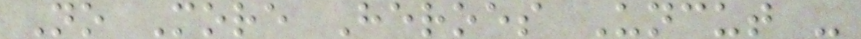No More Heroes Uncut -
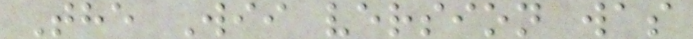The Wii version was
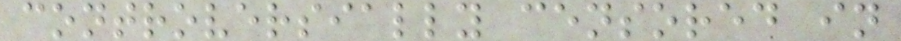controversially censored in
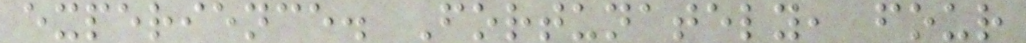experience. Fortunately, four
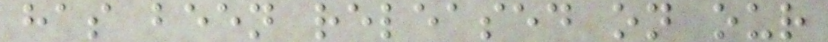has been released on our
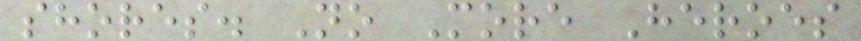shores. No More Heroes
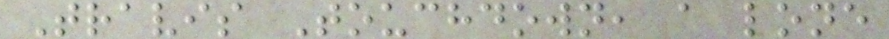Travis Touchdown, a lone
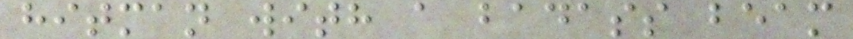hitman with a badass beam
